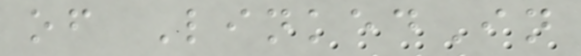of LinkedIn
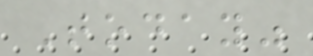Today"
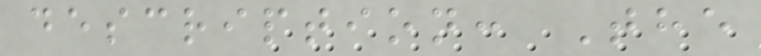description: The
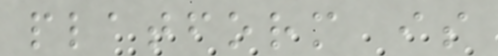platform is
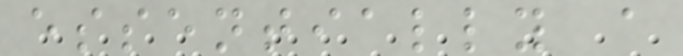essentially a
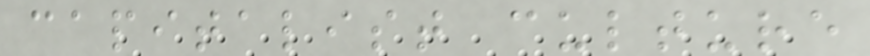capitalist culture
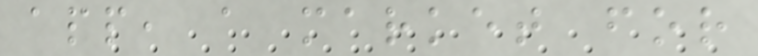app, a market for
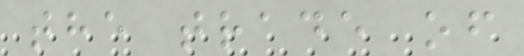the trade of
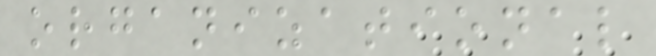organizational
